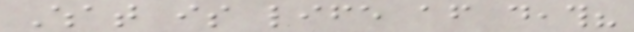What is life after death?
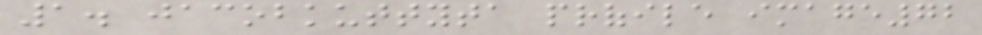1. jacobkuttyta profile image72
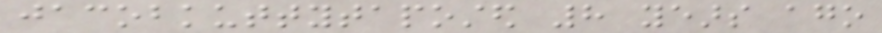jacobkuttytaposted 8 years ago
